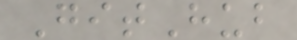GitHub
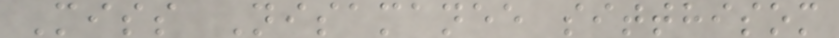Miss Nisamanee sitthisom
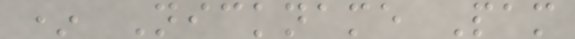* Nickname Pam
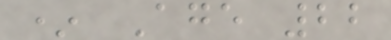* Age 22
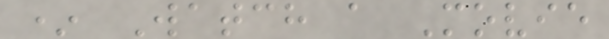* Watch a Movie
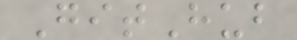GitHub
